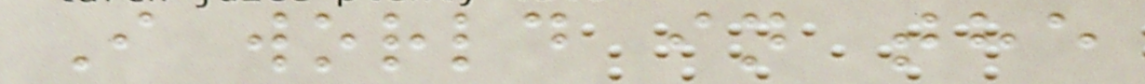I world in the
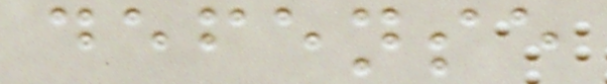defense
